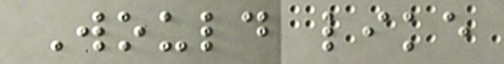Would like
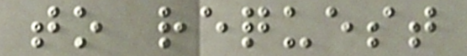to request
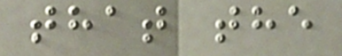that the
